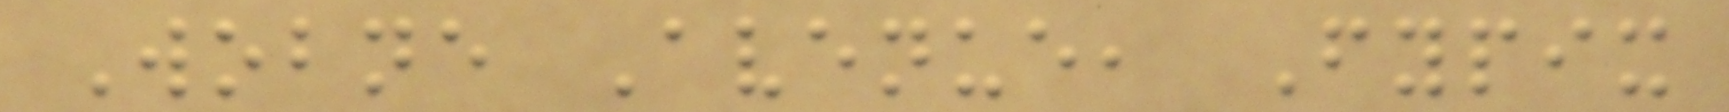Wobne Avenue, Fypix
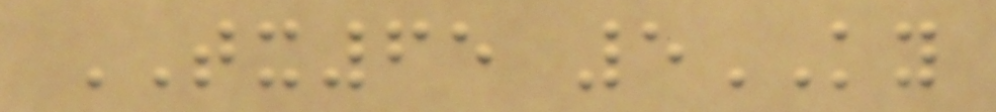TX65 5KY
